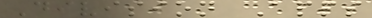Division Apps
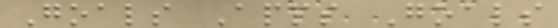Goals Apps Goals
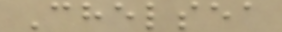Chelsea
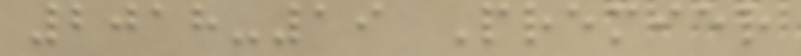2018-19 Premier
